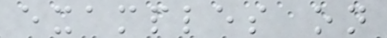examples on
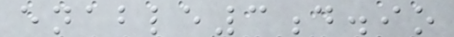enable3d.io
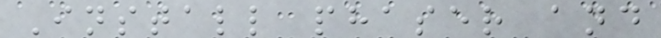Install phaser and
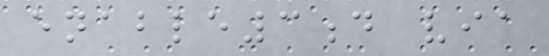enable3d via
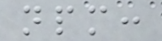npm:
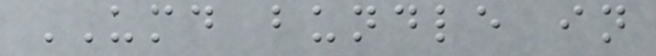UMD bundle in
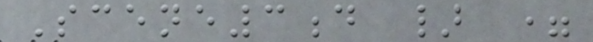Scene3d } =
